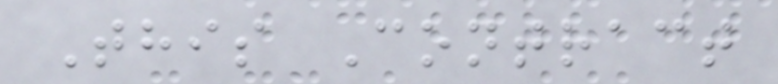This Contract
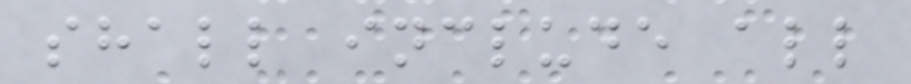shall include all
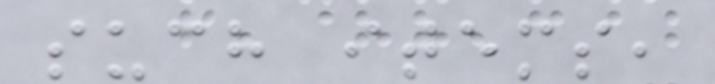such items,
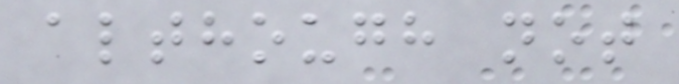although not
